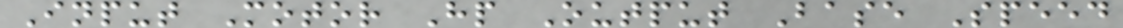Input Motor Hp Output Base Speed
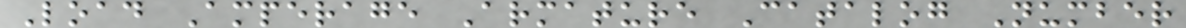Load Amperage Armature Catalog Number
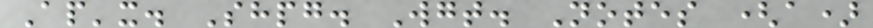Ap'x. Shpg. Wgt. Notes (a)
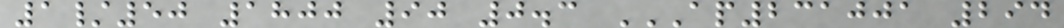1/50 1800 90 0.3 AP231001 294
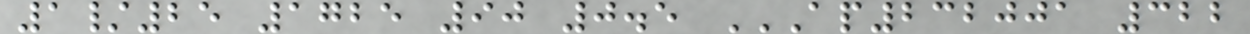1/25 1725 90 0.5 AP232001 322
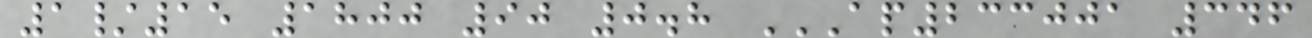1/15 1800 90 0.8 AP233001 346
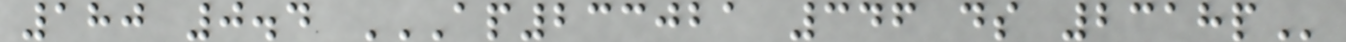180 0.4 AP233021 346 DS 2318P
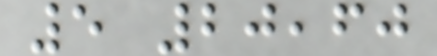5 20,60
